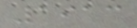1913
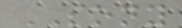SONY
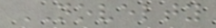NOVELTY
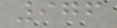976
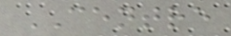CENTRE
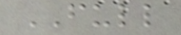FULL
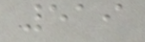519
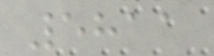5811
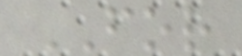FOR
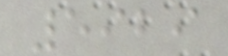5929
